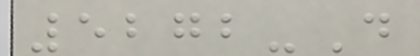5272-D
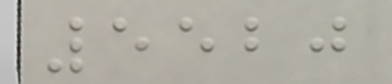5520
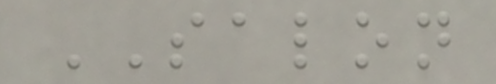SALON
